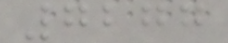7277
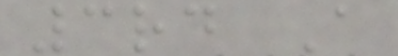3rd A
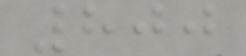800
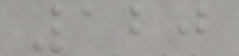120
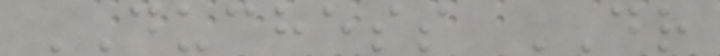DUCHESS DR
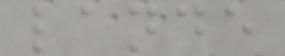lande
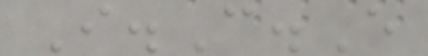I.C.E
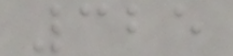325
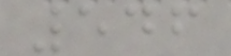546
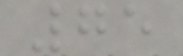75
